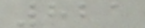821
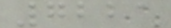7221
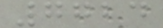7724
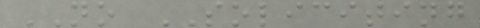NO SOLICITING
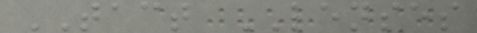TACT LENSES
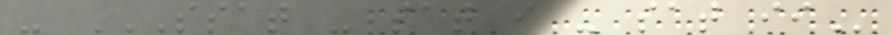- SSAT - SAT I - SAT II
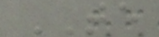TE
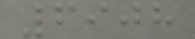6908
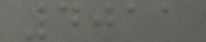4011
